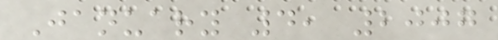January 4, 2007
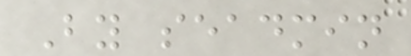By seadmin
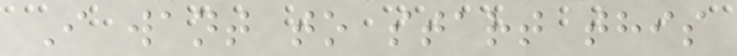I want to start this
